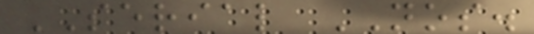SERIAL NOS.
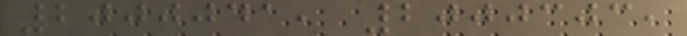2000041, 2000303,
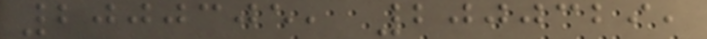2000305, 2000329,
